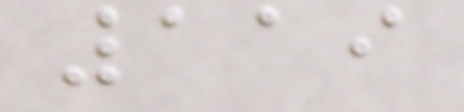119
